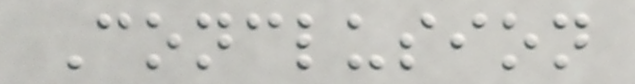Conclusion
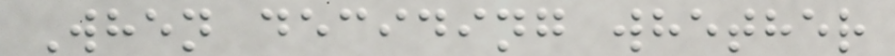When deciding whether
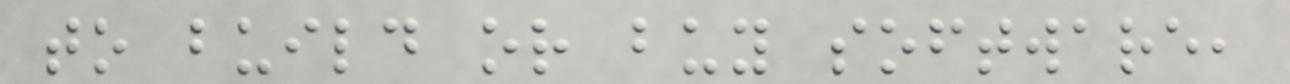to build or buy software,
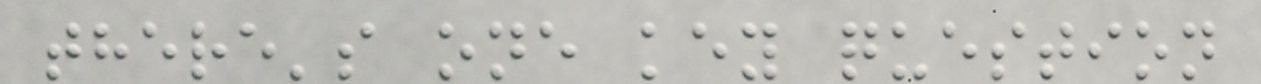there's one key question
